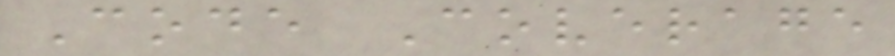Code Coverage
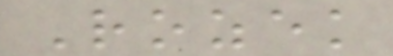Rozek
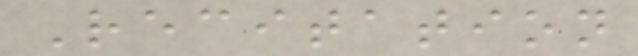Recitation
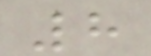8
